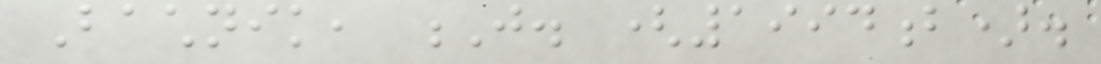Bachnik, J. (1994b).
